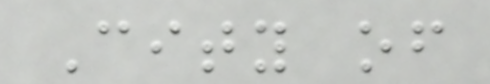City of
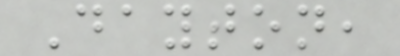Dayton,
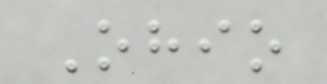Ohio
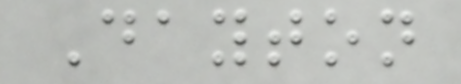Dayton
